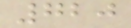720
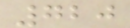720
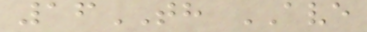16TH AVE
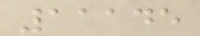11145
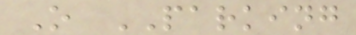O PARKING
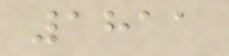1811
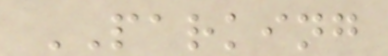PARKING
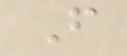F
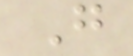G
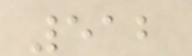512
